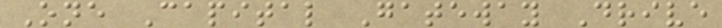One Capital Gateway Drive
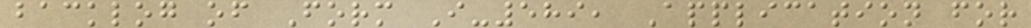backlog of Form I-589, Application for
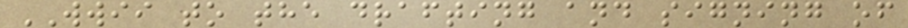WWII to the drafting and signing of
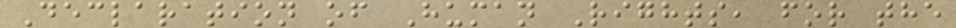Declaration of Human Rights, for the
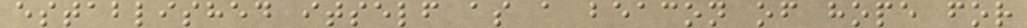established itself as a beacon of hope for
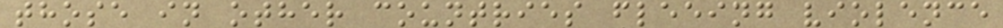those in other countries fleeing violence
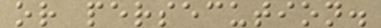or persecution.
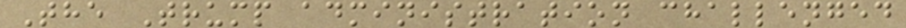The Trump administration challenged
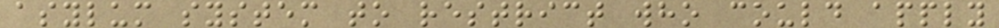asylum system to restrict who could apply
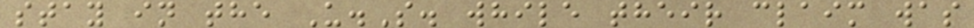stay in the U.S. while their claim was
